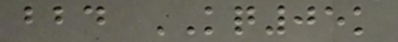bbd KQ05k
